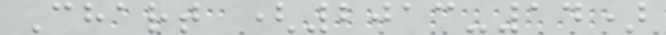Chart (2013-14)
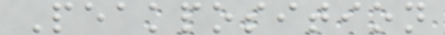Peakposition
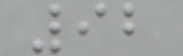92
